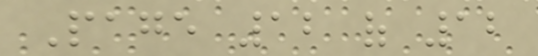Page 12 of 12
